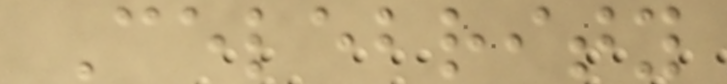Celebrity
